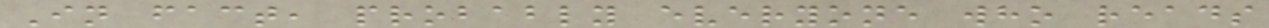In fact, probably everyone who reads
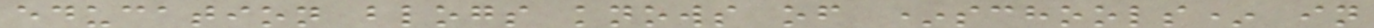education blogs knows of *schools* in
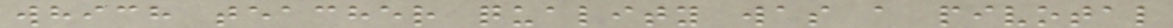which teacher quality was a pivotal
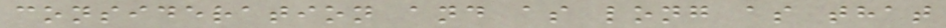consideration and as long as that
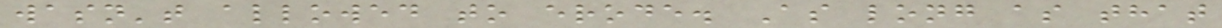wasn't allowed to erode. As long as that
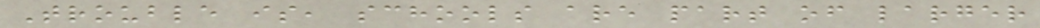Trouble is, schools are part of larger
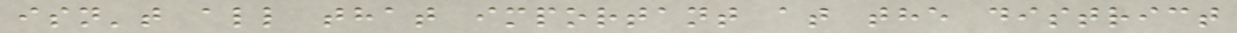isn't all that important at the district
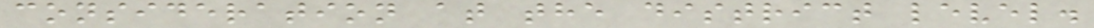consideration at the district level.
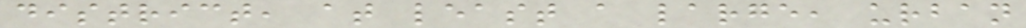district, at least a large, urban
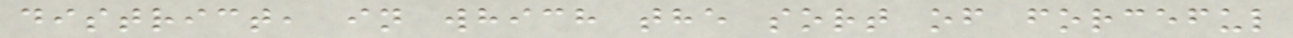district, in which the sort of forceful
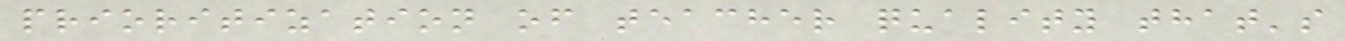prioritization of teacher quality that's
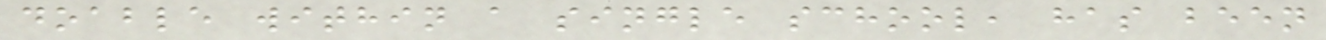doable within a single school, has been
